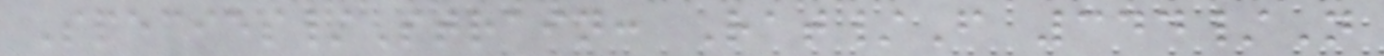Species/Strain: Rat/F 344/N
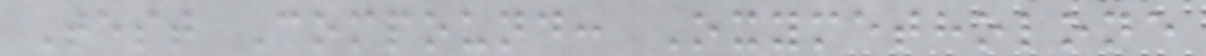Test Compound: Oxymetholone
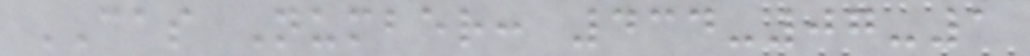CAS Number: 434-07-1
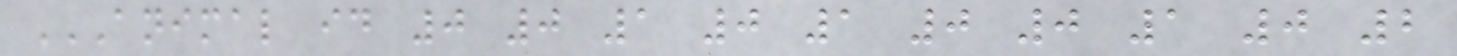ANIMAL ID 0 0 1 0 1 0 0 1 0 2
